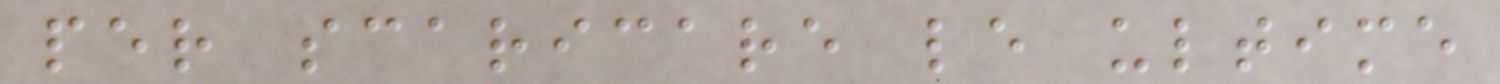per scaricare le ultime
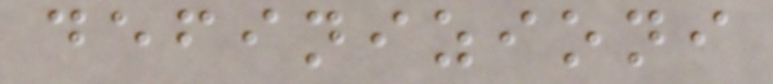definizioni
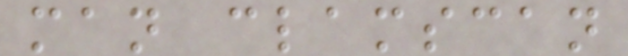man clamscan
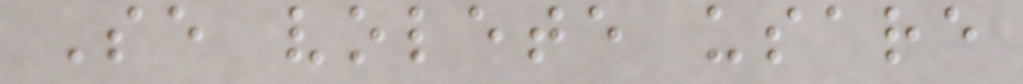Se volete usare
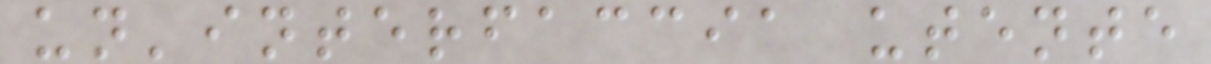un'interfaccia utente
